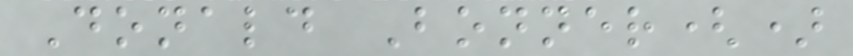Donald Bonner()
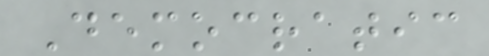Democratic
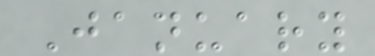January
